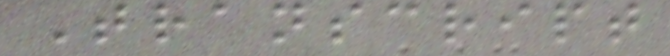Transcript
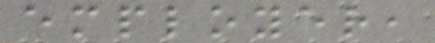employer,
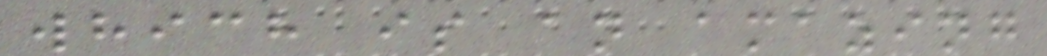which is an amazing
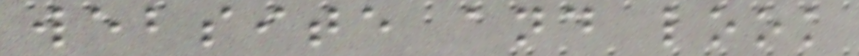website and look
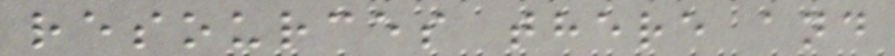resources there and
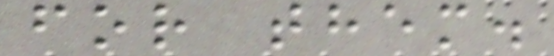for them.
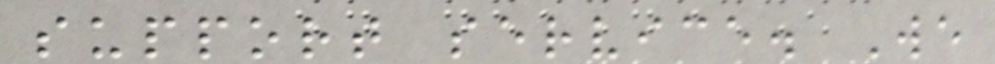support service. We
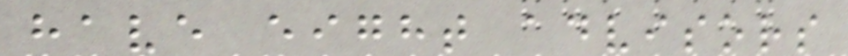have eight advisors
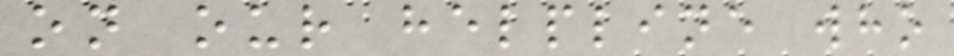on our helpline who
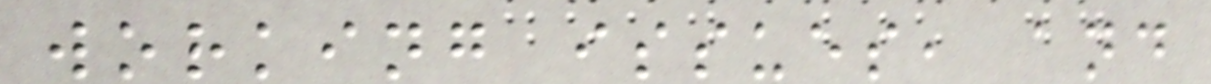working issues, and
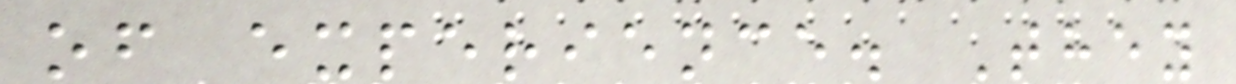of experience. They
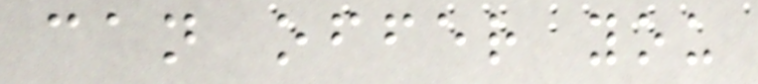can offer you
